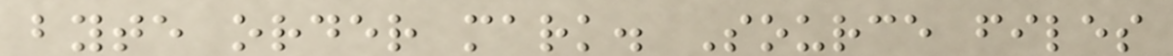byte order mark. Source files
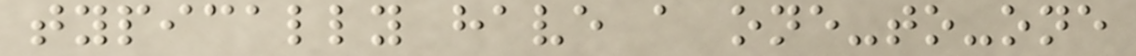typically have a one-to-one
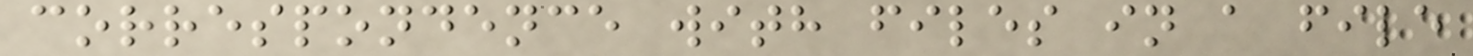correspondence with files in a file
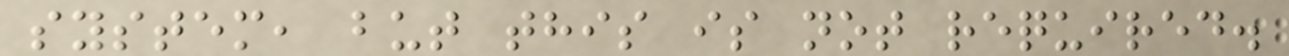system, but this is not required.
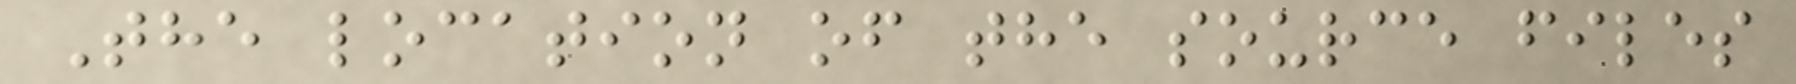The location of the source files
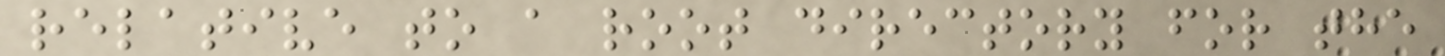relative to a root directory for the
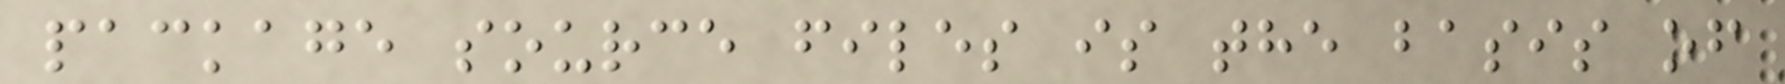package source files is the basis of
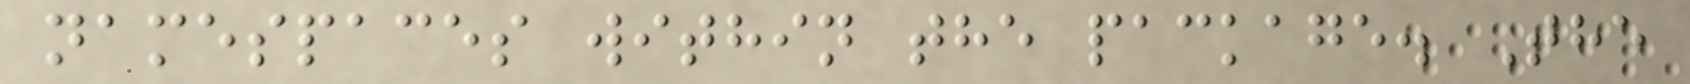namespaces within the package. The
